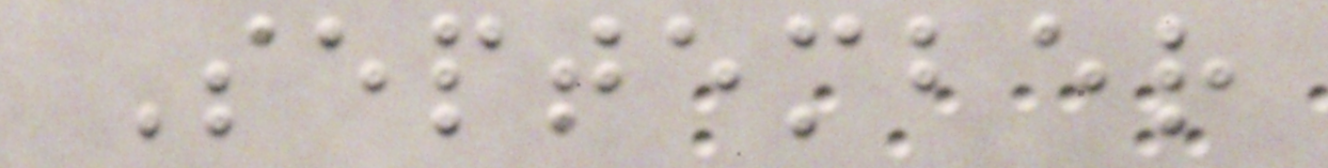September
